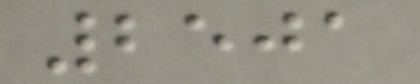2501
